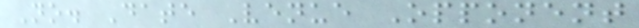No. Date Venue Opponent
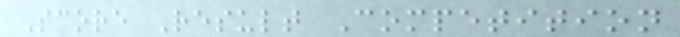Score Result Competition
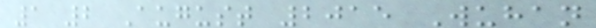1 2 August 2015 Wuhan
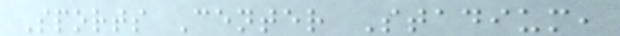Sports Center Stadium,
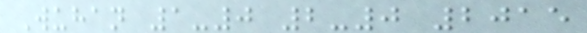Wuhan 1-0 2-0 2015
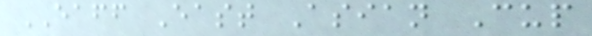EAFF East Asian Cup
